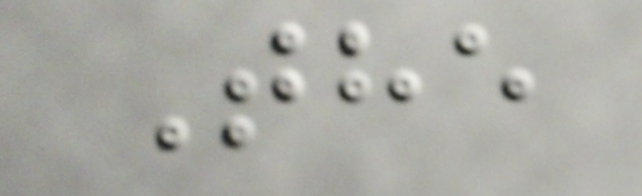The
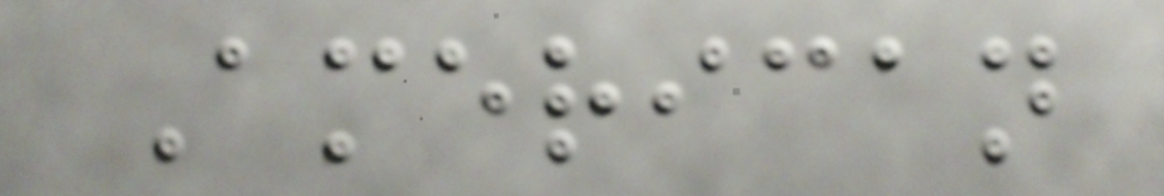American
